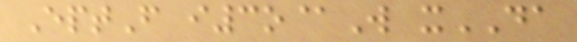EptF i3o@W xDA
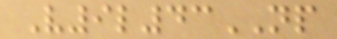V9l43NP
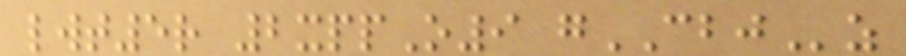lwt5r 2xppO9 gCBJz
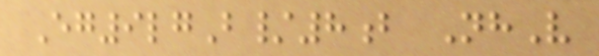Eg9lgB/8b NhV
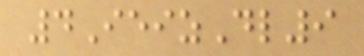4IeizDl9
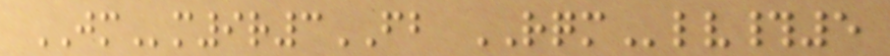JMm9r3FB RQMlv#5
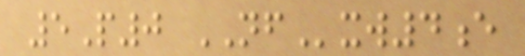5P0 NFxw4e
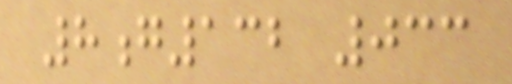8g132 033
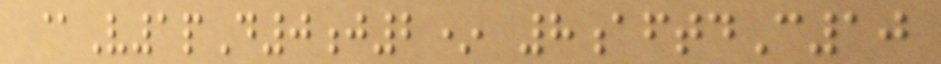@V1pD0j2* 8aftdC10
